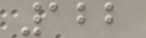122
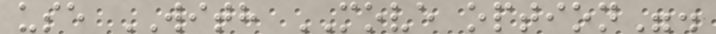use WITH MOVE option".
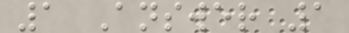1 Answer 1
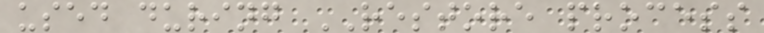used during RESTORE process
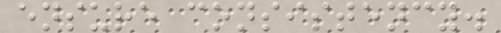ensure consistency.
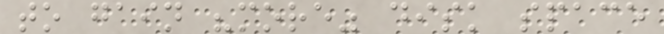to gain "more" disk space
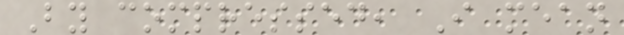By compressed, I mean
